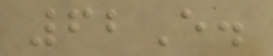62E.
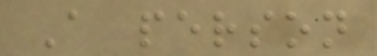A person
